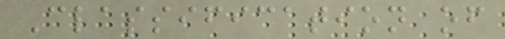Classification of
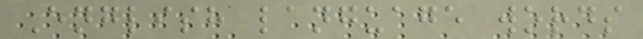English language words
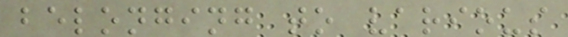belonging to various
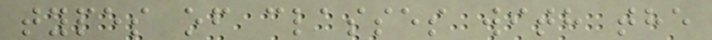types of classes with the
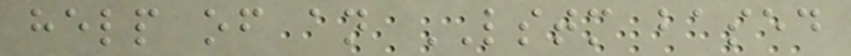help of an LSTM based
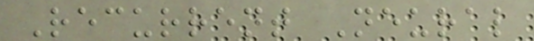Recurrent Neural
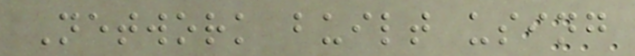Network built using
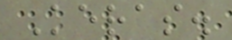Keras.
